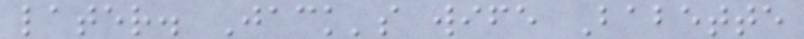later. Jack's wife Babette
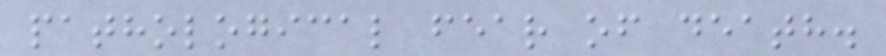pathological fear of death.
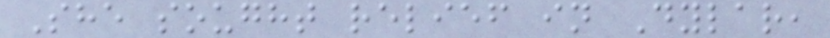She sought relief in Dylar,
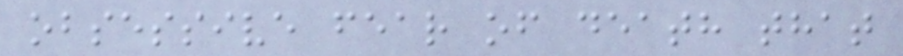obsessive fear of death that
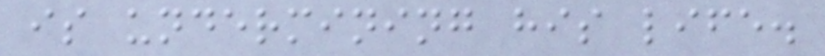is undermining his life.
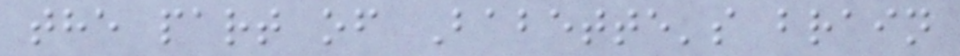the part of Babette's brain
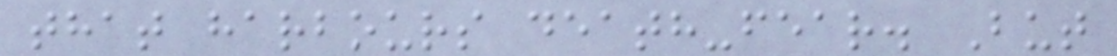that harbours death-fear. But
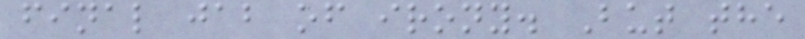final jab of irony. But the
